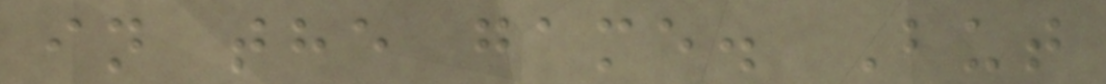in the game. But
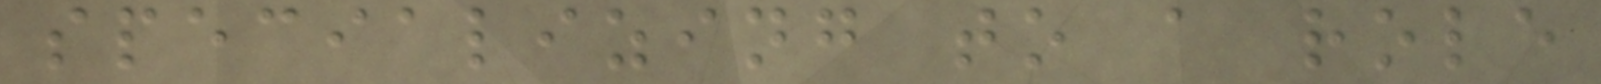specializing to a role
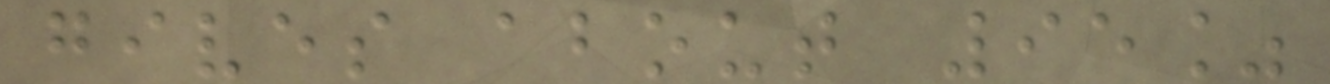gives about 95%
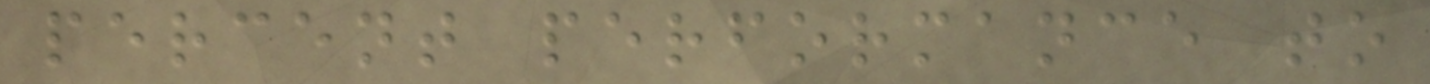percent performance to
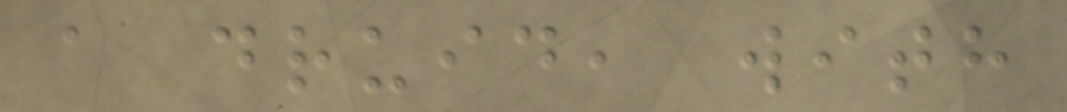a druid, with
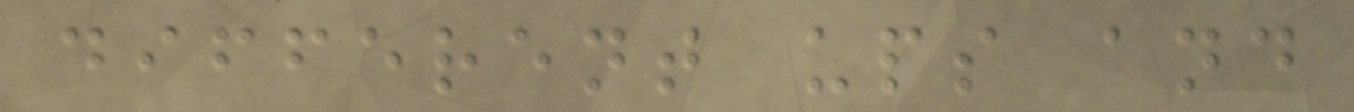different ups and
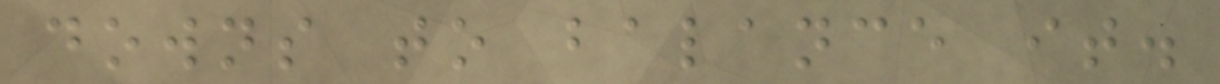downs to balance it.
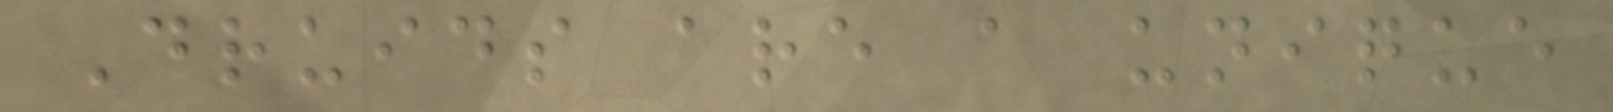Druids are a unique
